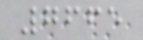7665
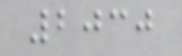2030
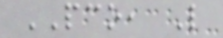PCO, L
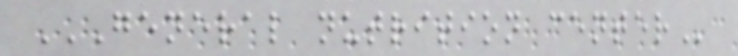GENERAL NUTRITION CENTER
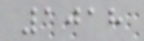1018
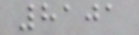8101
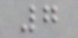7
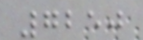7250
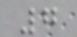7
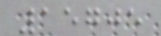15705
